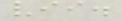vii.
